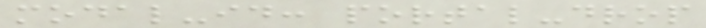modal-id: portal-drop
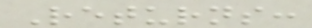Returns:
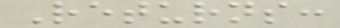Returns:
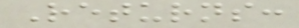Returns:
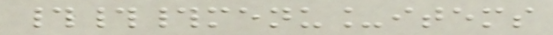###menu_items
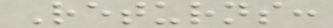Returns:
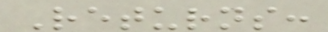Returns:
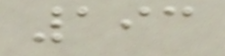193
